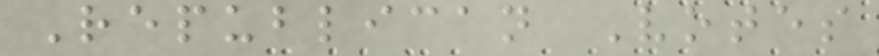Republican Votes
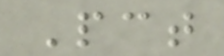Pct
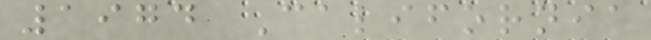1974 California
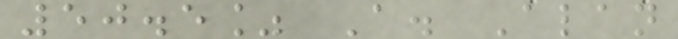50.5% A. Alan
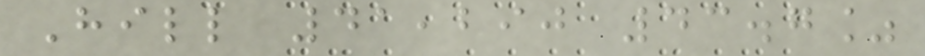Hill 41,290 43.7%
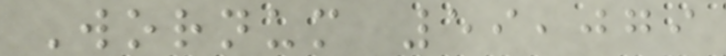Wornum 59,079
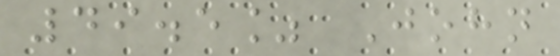49.5% John
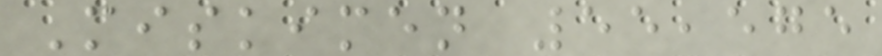Miskimen 55,575
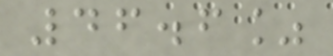46.6%
